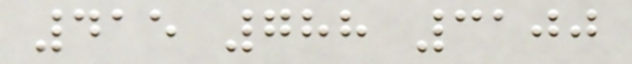415 788 3100
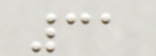31
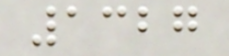1327
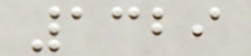1329
